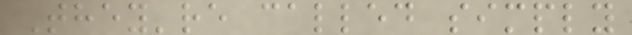They're called simply
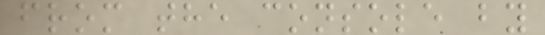from the console by
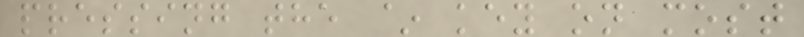pressing the ~ key on most
